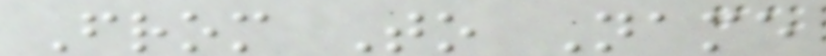From To Name
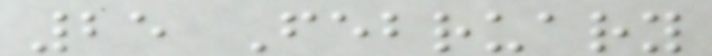25 February
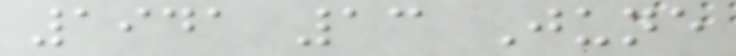1941 13 June
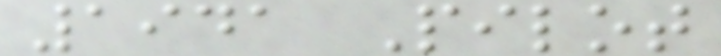1941 Pilot
